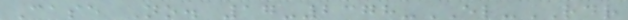Case No. 17-2378-EL-RDR
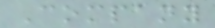Company
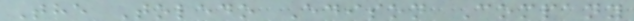The Toledo Edison Company
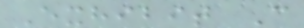Exhibit C
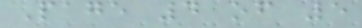Page 4 of 5
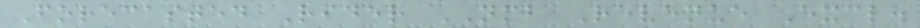Forecasted Rider NMB Revenue Excl.
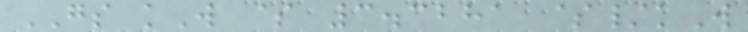GS kW $ 3.3281 $/kW
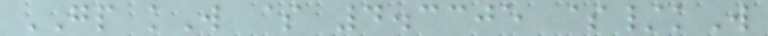GP kW $ 4.3305 $/kW
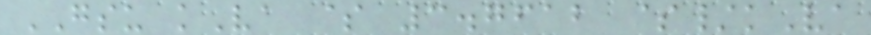GSU kVa $ 3.7612 $/kVa
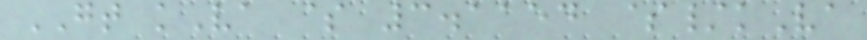GT kVa $ 3.1154 $/kVa
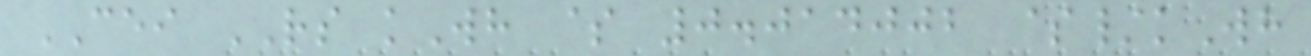CEI RS kWh $ 0.014002 $/kWh
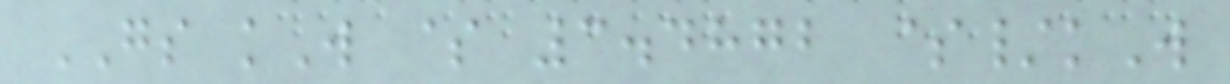GS kW $ 3.4872 $/kW
